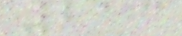213
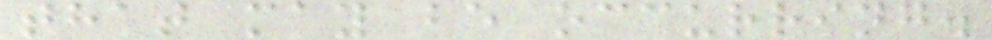that may be occurring.
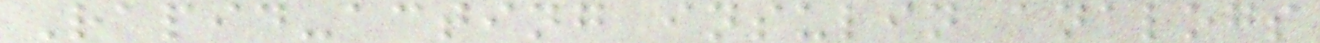Rapid-acting insulin analogs
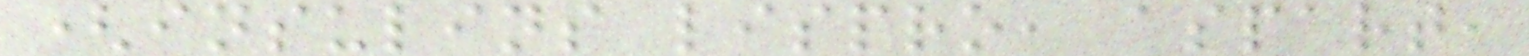(insulins lispro, aspart,
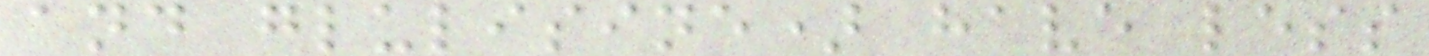and glulisine) have less
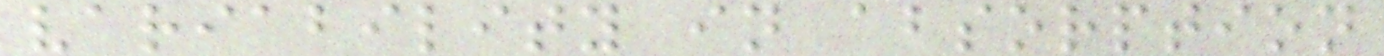variability in absorption
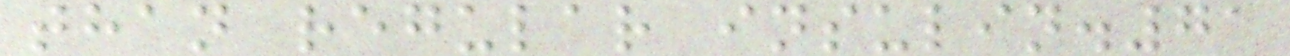than regular insulin.71
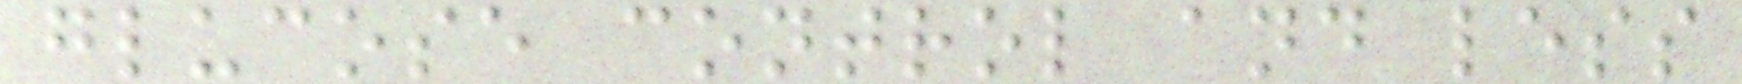glucose control and less
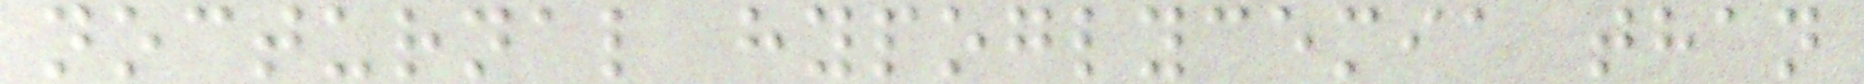nocturnal hypoglycemia than
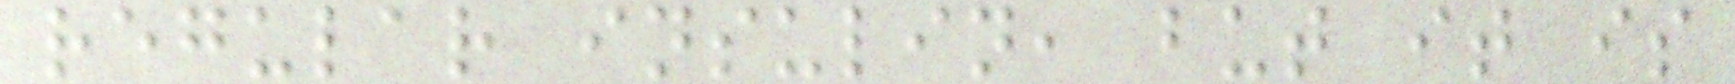regular insulin, but it is
